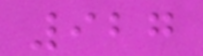927
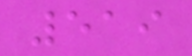519
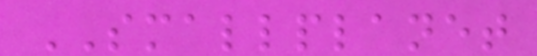SMALLPLANET
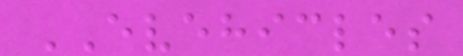EVEHICLES
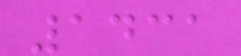1431
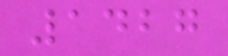1427
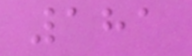181
